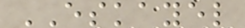ESKAYEL
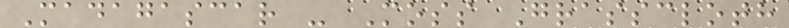Madagascar - Moss Grasscloth
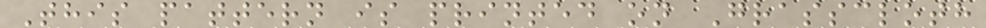This pattern is printed on Grasscloth
